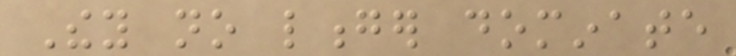They no longer dominate
